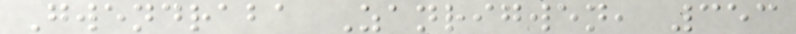Gwendraba Zanrigwen, 353
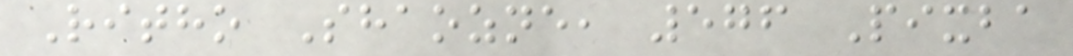Ritho Shaozne, 576 Pixba
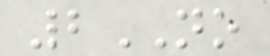2NO
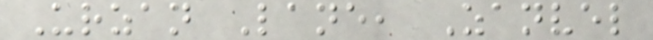Urzan Lane, Zanvel
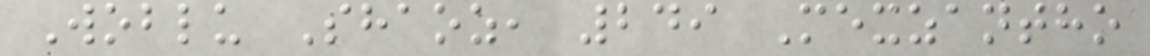Woblu Shaoz, 249 Mexzantho
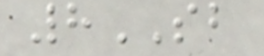8SB
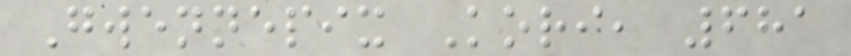Gwennepix Kori, 681
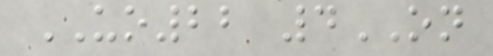UO22 4ON
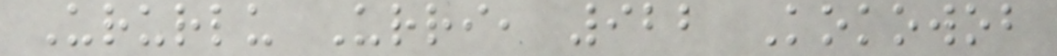Ururlu Urri, 922 Kokowob
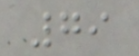79
